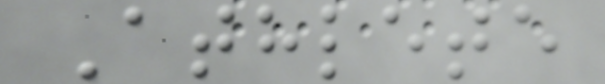Athlete
